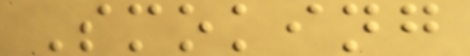Smoking
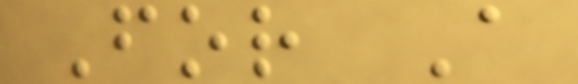For A
